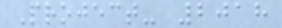Project- 2018
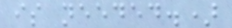is needed.)
